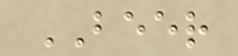BEER
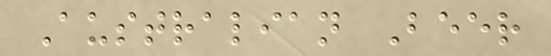Australian Beer
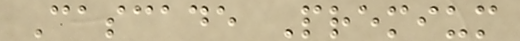Cascade Premium
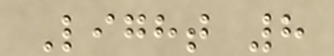Light 8
